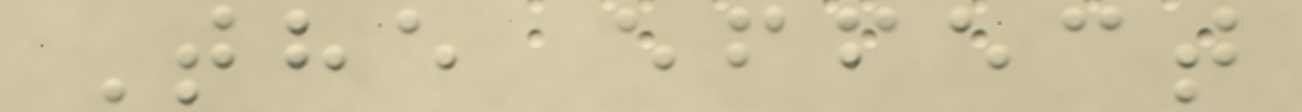The effect
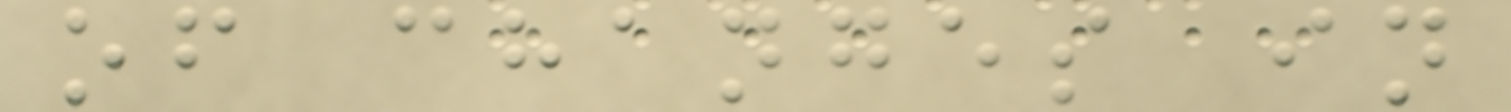of changes in
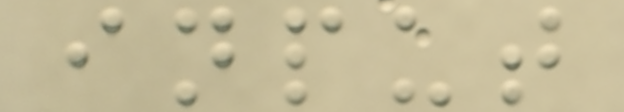input
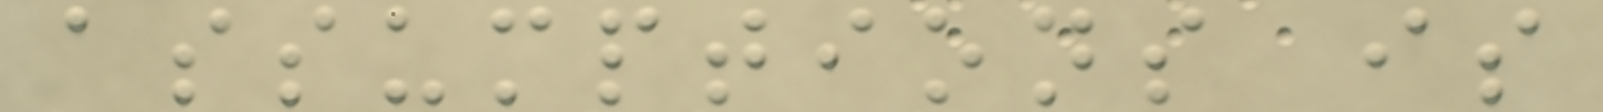assumptions is
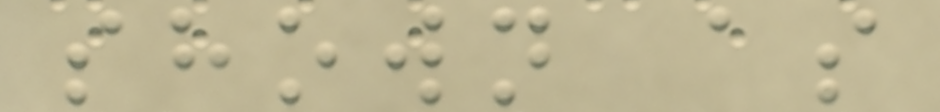shown as
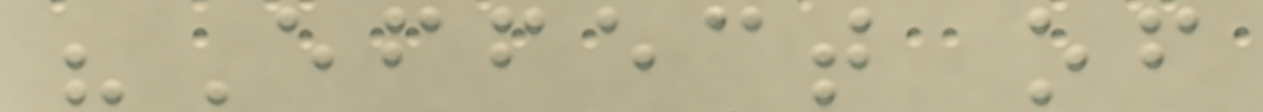"Effect of
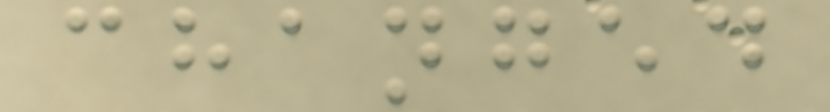changed
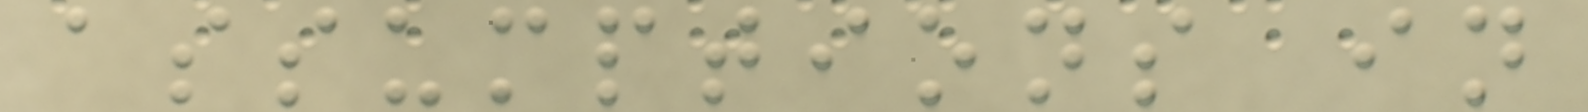assumptions in
